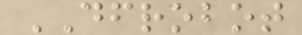DFROBOT
